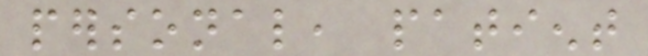personal, patient
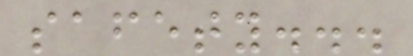safety...
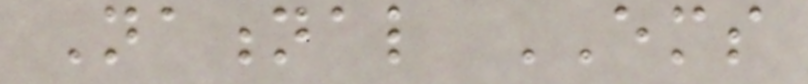National EMS
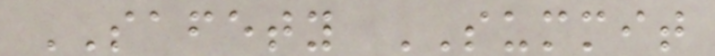SAFETY SUMMIT
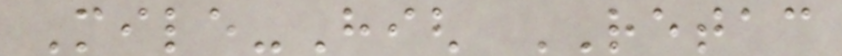Mile-High RETAC
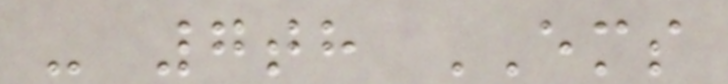- 7th EMS
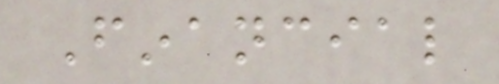Financial
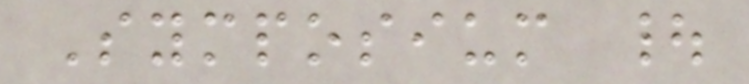Symposium |
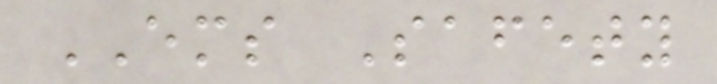EMS Safety
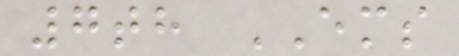7th EMS
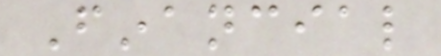Financial
